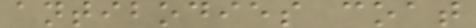antibodies coat
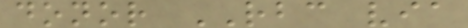donor RBC via
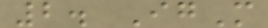2. IgM
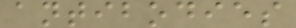antibodies
